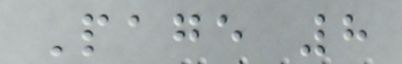Page 8
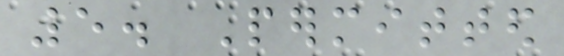5. Permitted
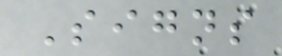Signs
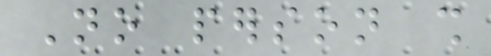No person shall
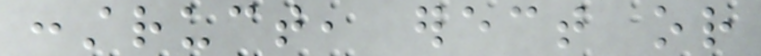construct, erect or
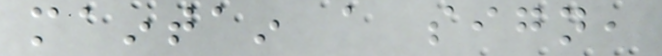maintain a sign,
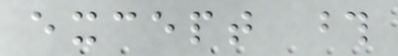except those
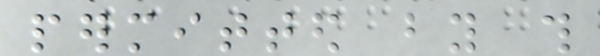permitted by this
